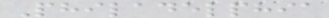Philadelphia
